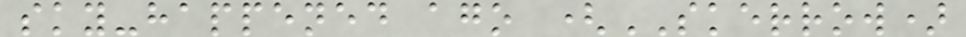sky-happened ago (SKERROW)
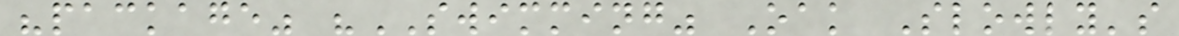"package" "SWIMMING" Oak Slowly's
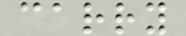carry
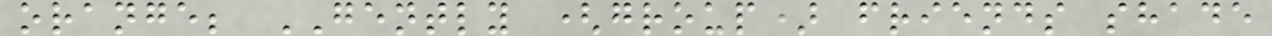orange; GENTLY (group) friends shade
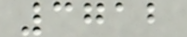3712
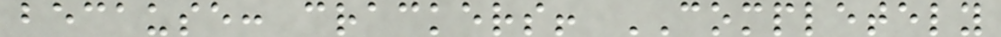because: crackers! COMPLETELY
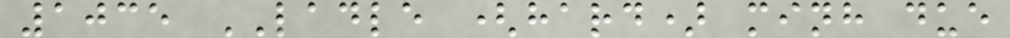1035 LADLE (hard) minh due
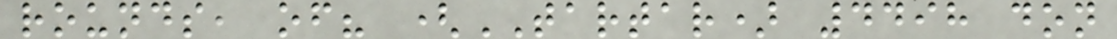rounds, of? (TARTAR) 4498 don
